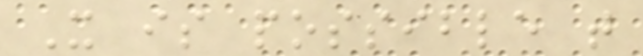It is possible that
